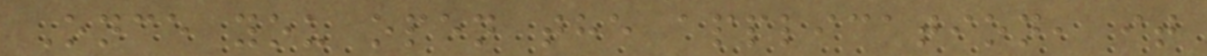Once you open the application, it
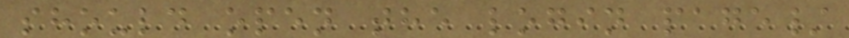should open the login page/
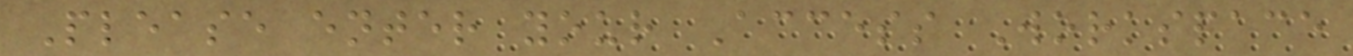Please enter your Access Workspace
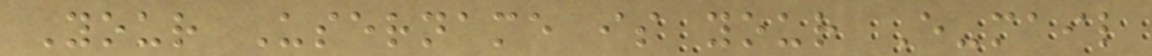Your Username is your E-mail
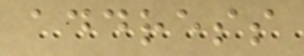address
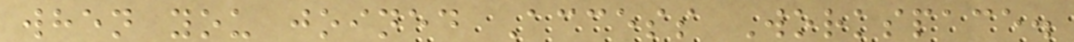when you joined Access Workspace.
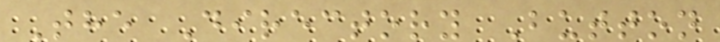The Directory Button
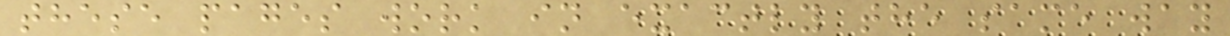these pages work in exactly the same way
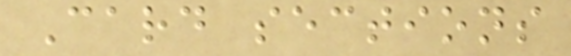Card sections
